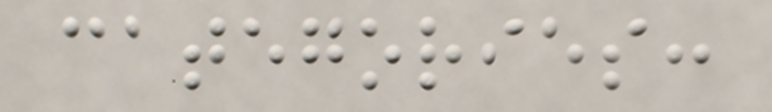categories:
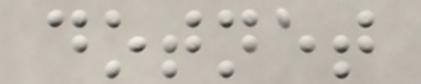dotnet
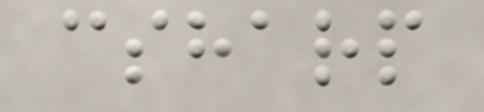csharp
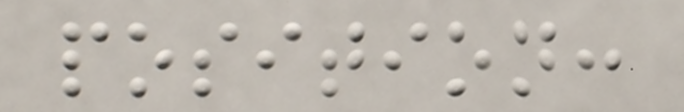position:
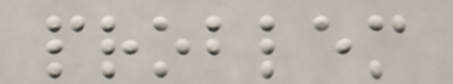problem
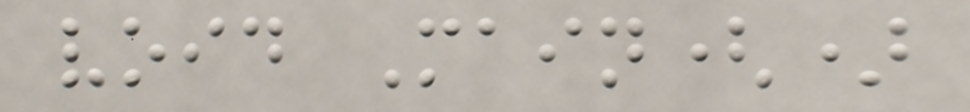void Main()
